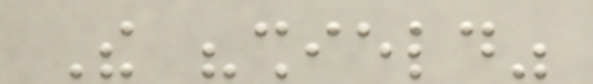The "shield"
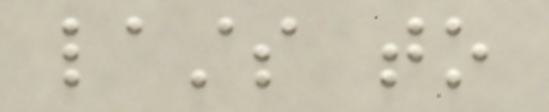lasts to
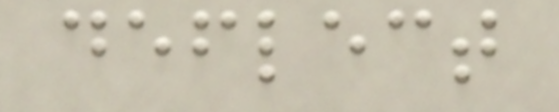deflect
